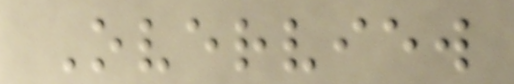Overview
